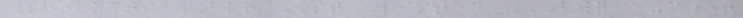Products BLR ST Listed BWR A3 +
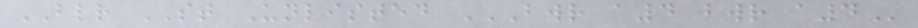BLR ST Unlisted BWR A4 BWR A4
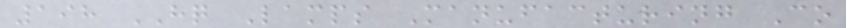198 HQ Lamps Manufacturing Co
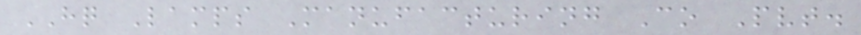HQ Lamps Manufacturing Co Pvt.
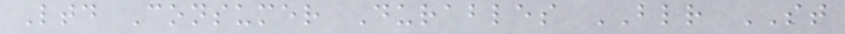Ltd Consumer Durables BLR ST
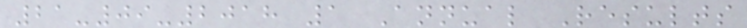21-09-2018 1 Annual Results
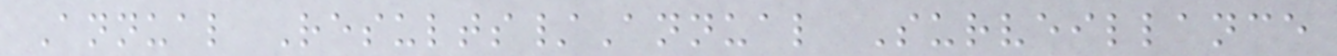Annual Results/Annual Surveillance
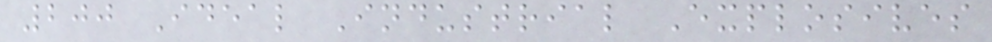200 Ideal Industrial Explosives
